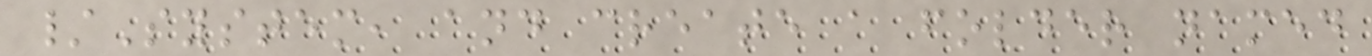/System, and create a folder named
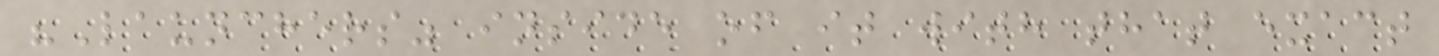"Launchers" inside of it with that exact
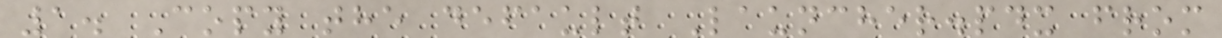1. Copy the default Launcher.pdx from
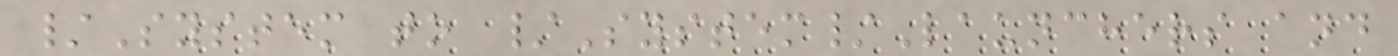/System to /System/Launchers and
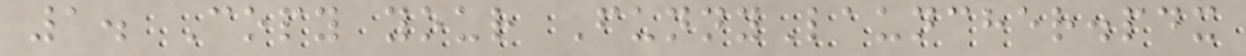1. Copy your FunnyLauncher.pdx
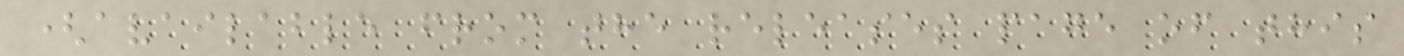(available from the releases page of this
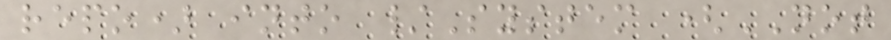repo) into /System (NOT
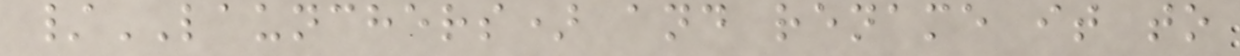/LAUNCHERS) and rename it to
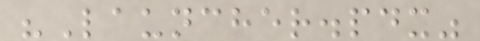"Launcher.pdx"
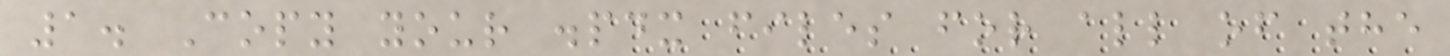1. Copy your .pdx files for all of the
